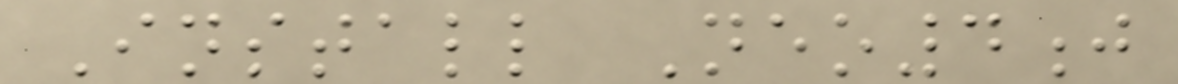Install Neo4j
